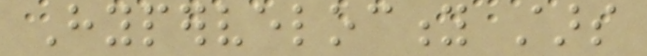Hypervelocity stars
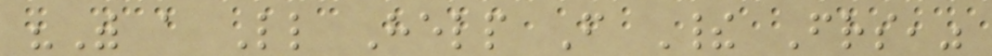"With a Little Help From Their Friends,"
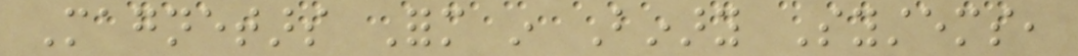Magnetars Form in Binary Systems,
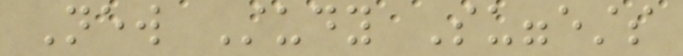New Study Suggests
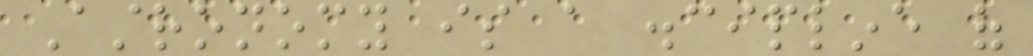Astronomy is a discipline of
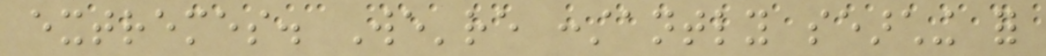extremes. We're constantly searching for
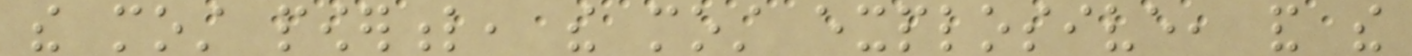the most powerful, the most explosive, and the
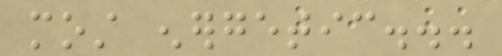most energetic...
